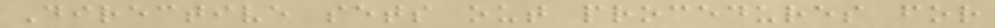Directive sets out procedures for
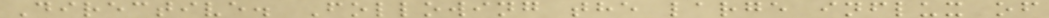Directive. Following the large influx of
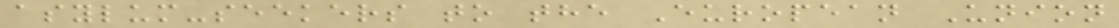asylum-seekers to the European Union
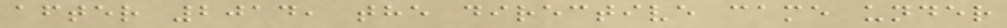after 2014, the directive came under
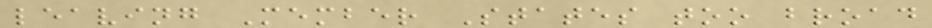leaving Member States too broad
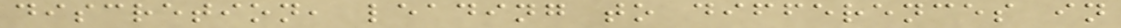discretion, leading to differences in
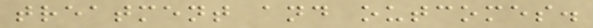treatment and outcomes.
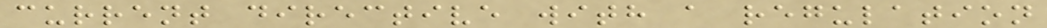current directive with a regulation
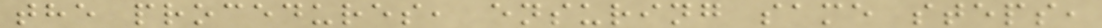the procedures, ensuring same steps,
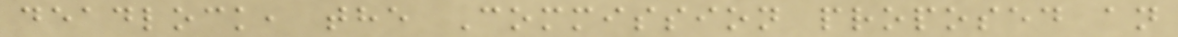deadlock, the Commission proposed an
